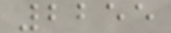2255
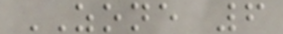ZONE 6
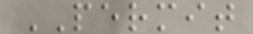PERMIT
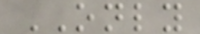ONLY
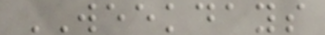WEEKDAYS
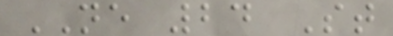NE 24 St
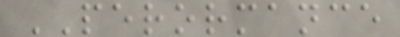PERORMANCE
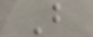B
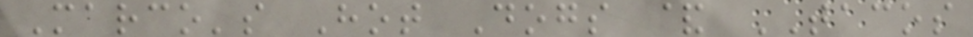Marco's Hot Dogs & TACOS
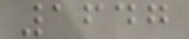1647
